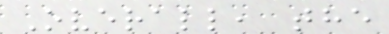Overall, the
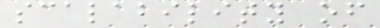scalability of
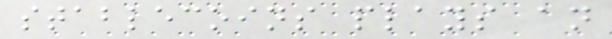stablecoins plays an
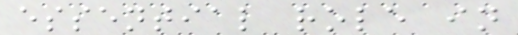essential role in
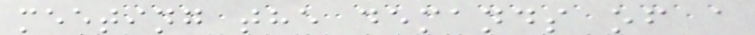meeting the demands of a
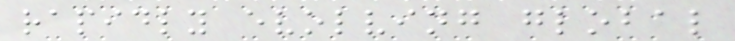rapidly evolving global
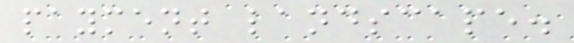payment landscape.
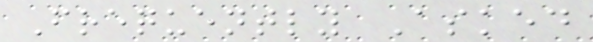Frequently Asked
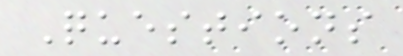Questions
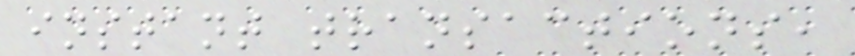instant transactions,
